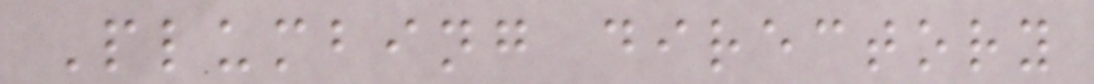Plumbing directory
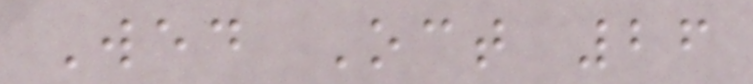Wed Oct 26
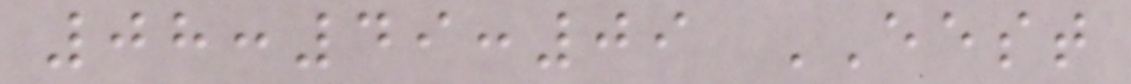08:49:09 EEST
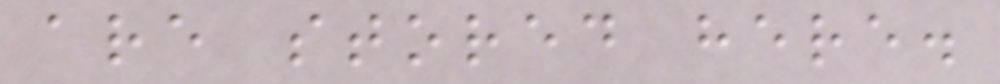are stored here.
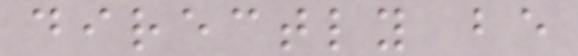directly be
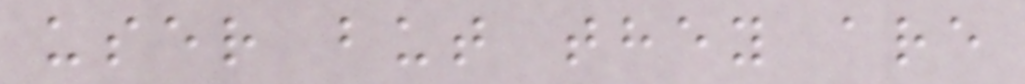user but they are
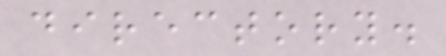directory.
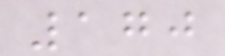170
